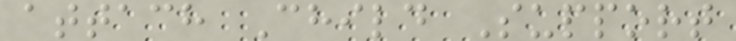attach Child Support
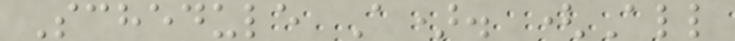Schedule A). (All
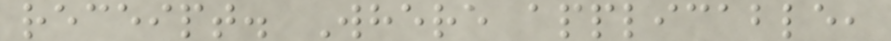receipt. Where applicable,
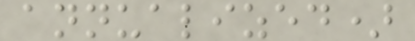annualized)
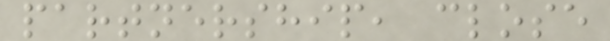partnership, close
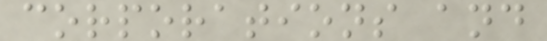corporations and
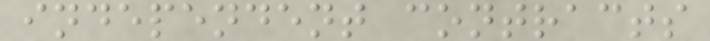independent contracts
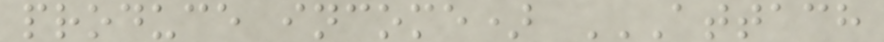produce income) ATTACH
